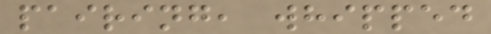pairing, whipped
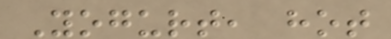Yogurt, hot
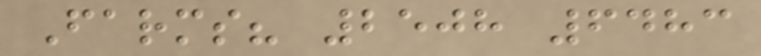Farms? 2508 6483
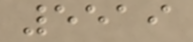5519
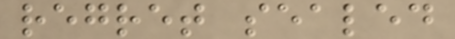regret sealed
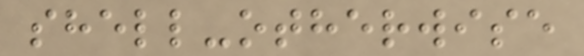shell-otherwise
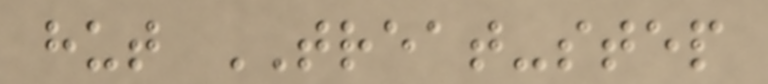hut TREAT-step
